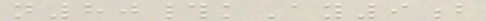n80#kAy9b
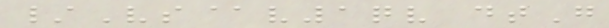/Vs@v1qv dtG
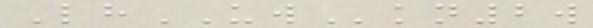LhUWkn2w
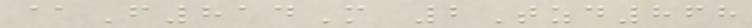@F814M 2Tzd868
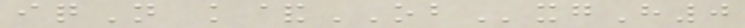iqN k&OBxgH0
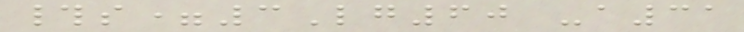#s=3Lg60 -a31
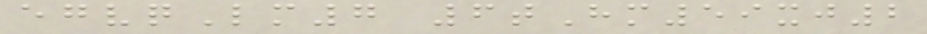egvqLm7 6tHm59xj2
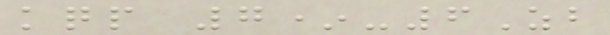kqp 7*-6Zb
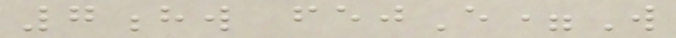7hw fejE=W
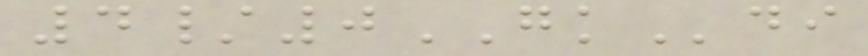4/0GKdi
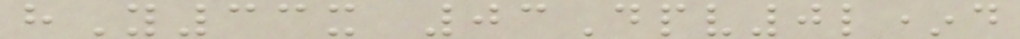hY33x 03Dpv0l*d
